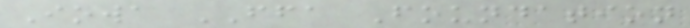Iowa FFA Foundation
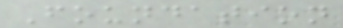Foundation
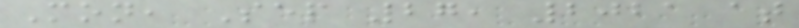Mon, Sep 27, 2021 at
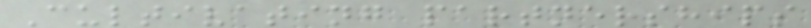Cultivating partnerships
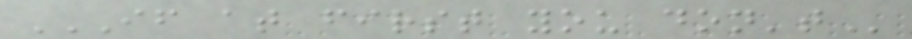IF AT FIRST YOU DON'T
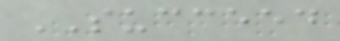SUCCEED
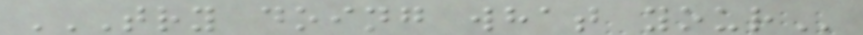TRY DOING WHAT YOUR
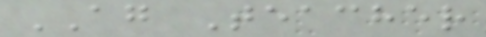AG Teacher
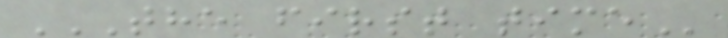THE FIRST TIME
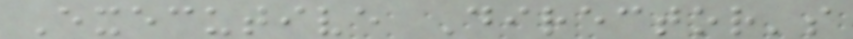Executive Director's
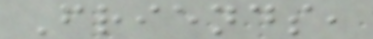Friends,
